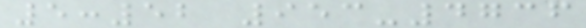5:52 953-4736
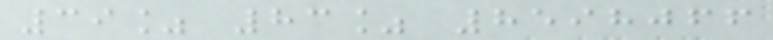39% 83% 8598066
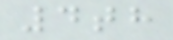4th
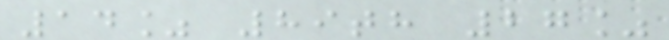14% 89th 27%
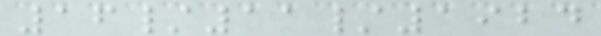16/11/1924
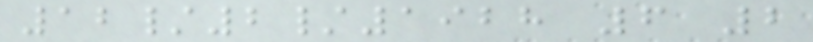12/2/1928 6 2
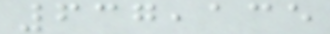637,135
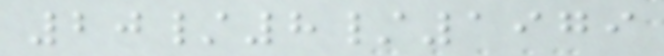20/8/1979
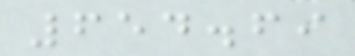654.69
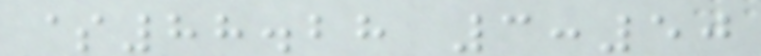$88.28 3:50
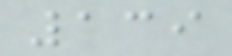139
